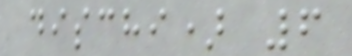dischi) 6
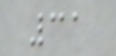31
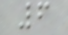6
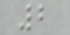2
